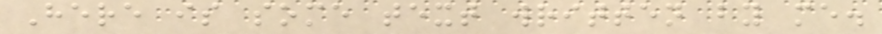Here is some text written by me.
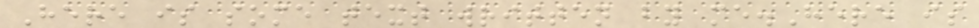Here is some text written by me.Here is
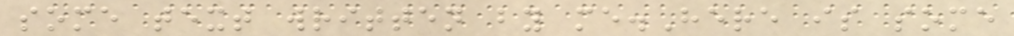some text written by me.Here is some
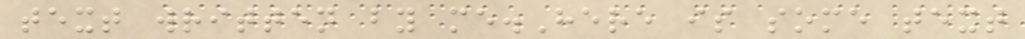text written by me.Here is some text
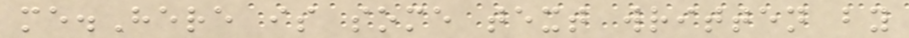me.Here is some text written by
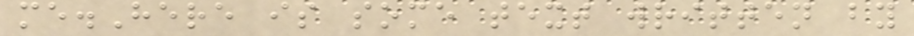me.Here is some text written by
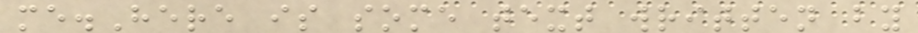me.Here is some text written by
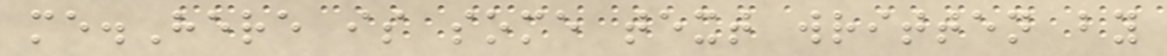me.Here is some text written by
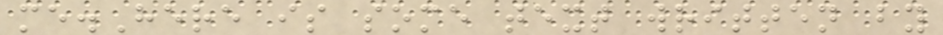me.Here is some text written by
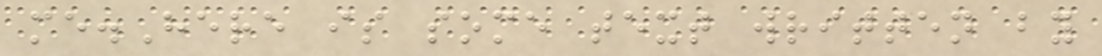me.Here is some text written by
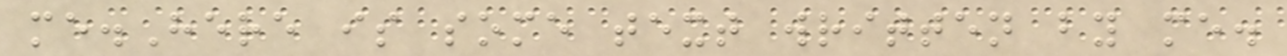me.Here is some text written by me.
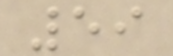59
